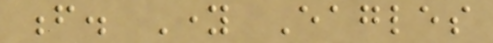f. Young Eagles
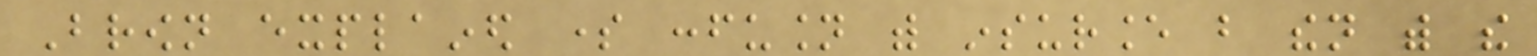Brown explained some confusion with insurance but then with the
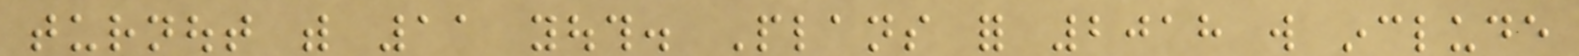turnout with 11 youth. Plans for 2018 will include
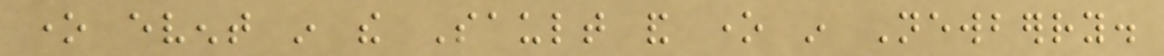one event in the Sault and one in Newberry.
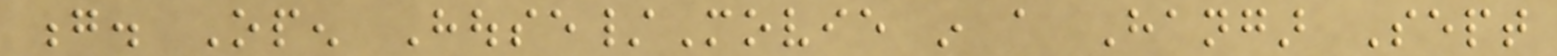g. Open House/Movie in a Hangar Sept
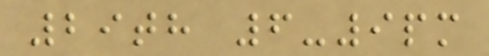29th 6-9pm
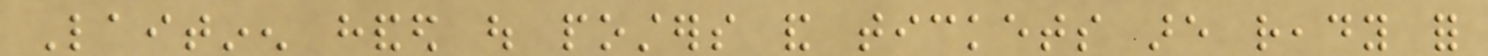Laitinen handed out posters and tickets are ready for
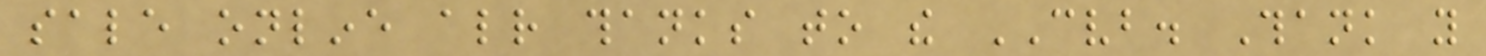sale online already thanks to the CVB. Thank you
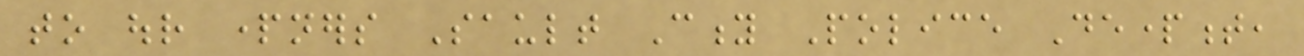to our partners Sault City Police Department,
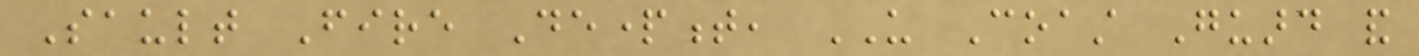Sault Fire Department, US Coast Guard and
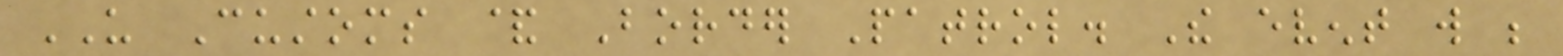US Customs & Border Patrol. The event will be
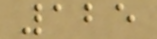125
